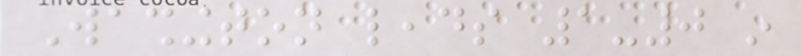Washington leads 1-0 in
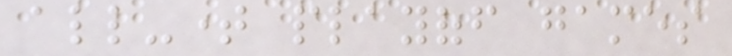all-time playoff games
